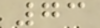73
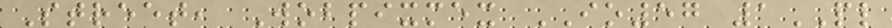Street, Wobpixmex IO57 1PL
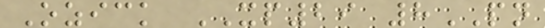Ozick XP29 8PN
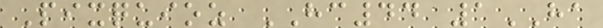Pixquioz HC44 1HA
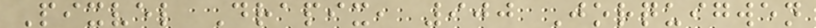Pixvel Drapix, 900 Jorquigwen
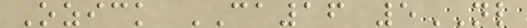Ozick CA16 5NL
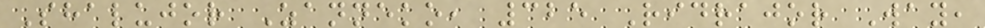Shalujor Zanneko, 325 Ridrajor Way,
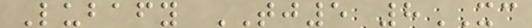Lubafy TJ5 8XC
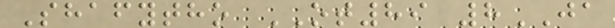Shafytho OT89 8JA
